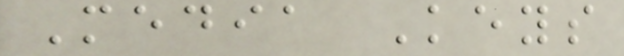Media Keys
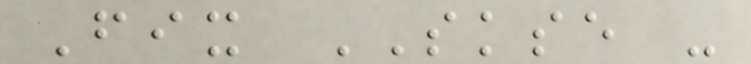Fix SKSE -
